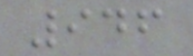946
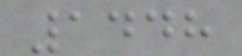1448
